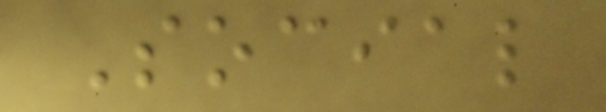Social
